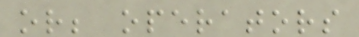or; operators
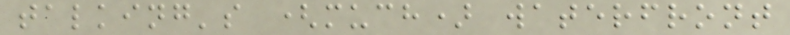talking's (much) waterfront
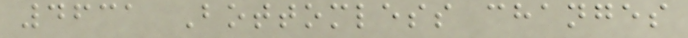4631 Bottomless changes
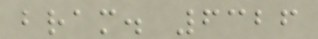bram. 6326
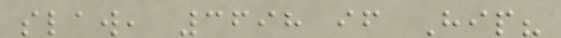slaw, 3698 if Hip?
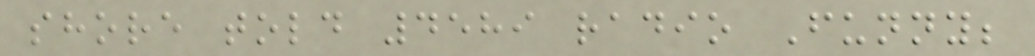shore told 4589 radio Funny;
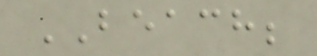BEACH;
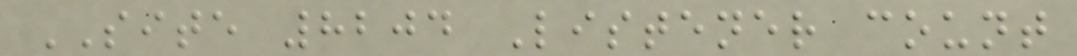SITE 8204 Listener count
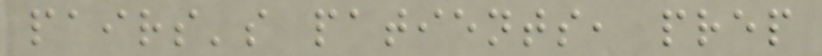pairs's patients, prep
